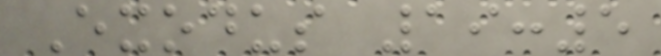Exodus 19:5
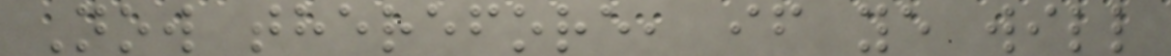Now therefore, if ye will
